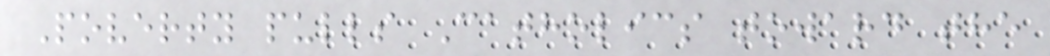Poverty pulls Catholics toward the
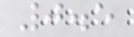0.5
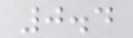0.4
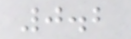0.2
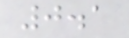0.1
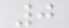0
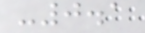-0.1
